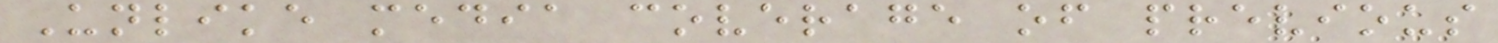Unlike media coverage of previous
